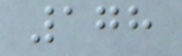178
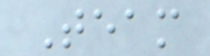Team
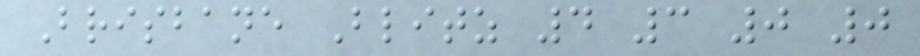Brisbane Blitz 4 3 0 0
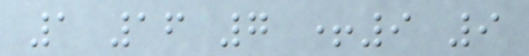1 16 7 +9 9
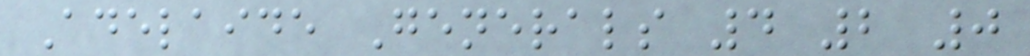Adelaide Generals 4 2 0
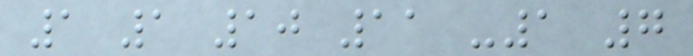1 1 10 11 -1 7
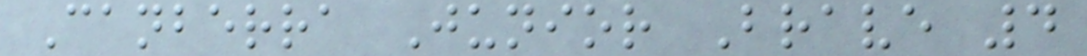Canberra Junior Brave 4
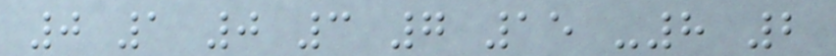0 1 0 3 7 15 -8 2
